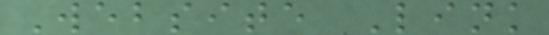Website Link
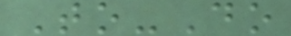To-Do
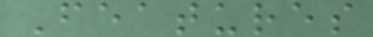Features
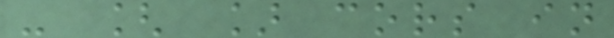- [ ] cors in
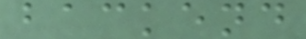backend
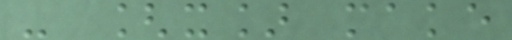- [x] make
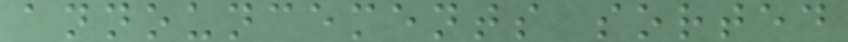announcements sorted
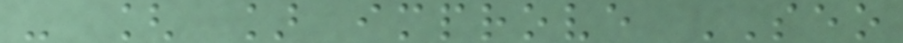- [ ] improve SEO
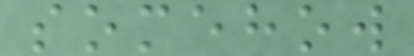somehow
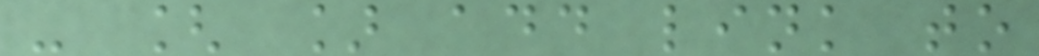- [ ] add link to
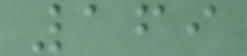169
